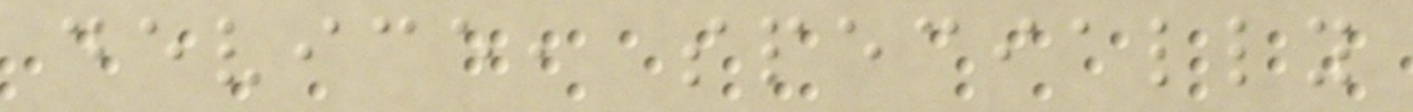device, specially
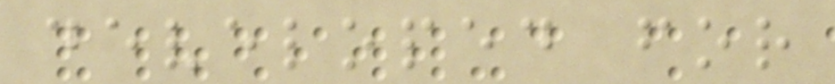developed for
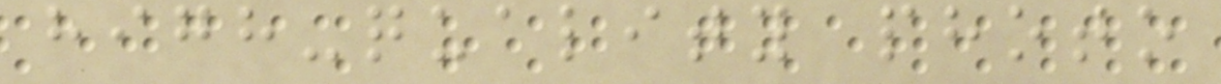high-quality photo
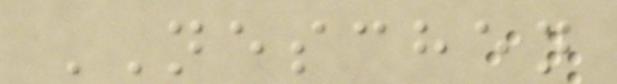NESCHEN
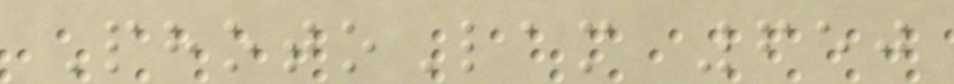PhotoLam 650
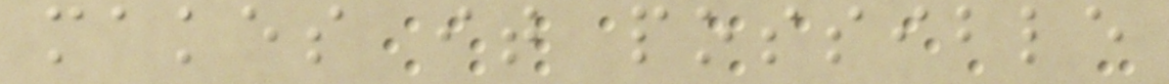makes it possible
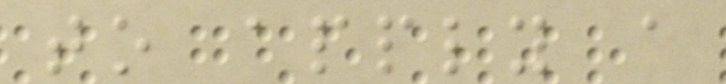to apply a
